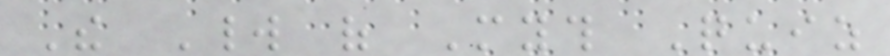The World of Myth Quiz
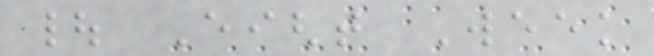| Eight Week
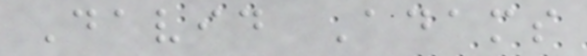David Adams
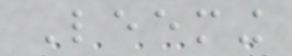Leeming
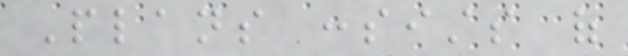Plans consists of
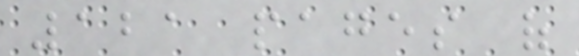121 pages of
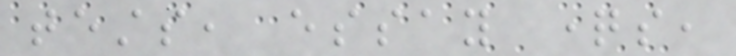tests, essay questions,
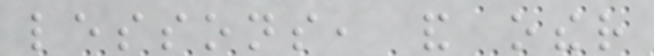lessons, and other
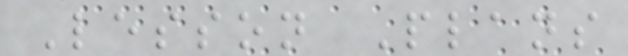Lesson Plans
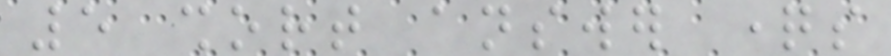5 short answer questions
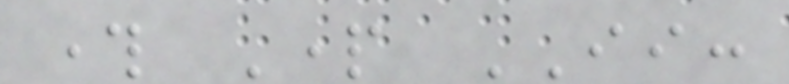through Part II:
